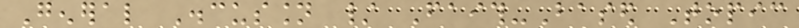General Discussion / Faith-Based Topic
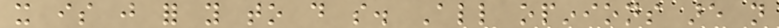it is just for you to do so. All opinions are not
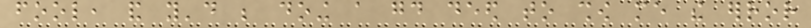fool, and you'd be doing a good deed to show me the error
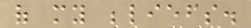of my beliefs.
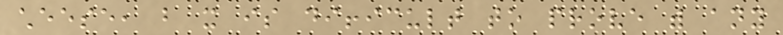cheese, but it is difficult to prove with any
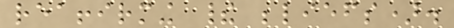reaffirming their beliefs).
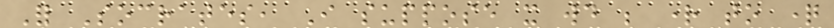For Socrates, I suppose it would be right to question
